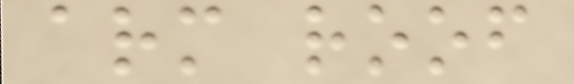arm roof
